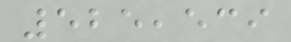525,539
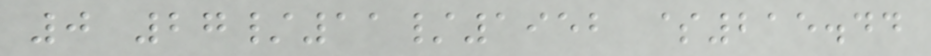0 27/11/1952 $215.44
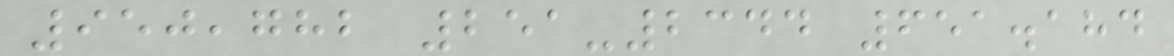950,782 251-2344 651.184
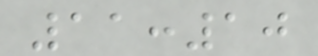11:10
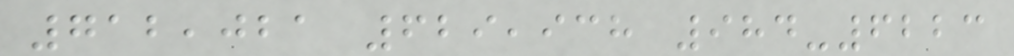712,021 629,938 984-6223
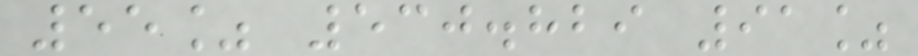55% 530.829 91%
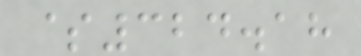$324.18
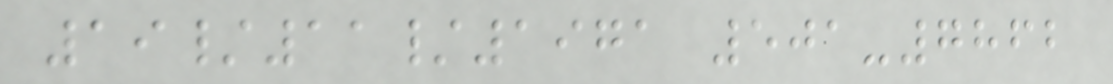19/11/1971 501-7862
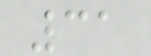31
